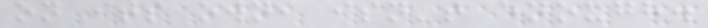on its own, isn't enough.
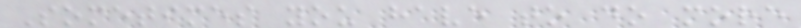Sometimes you have to do more
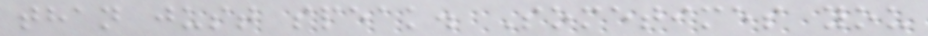than just speak. Sometimes you
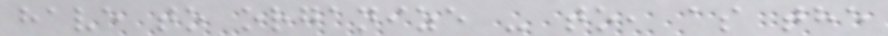have to organize - to, as the
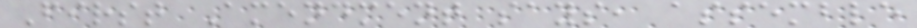First Amendment says, assemble
